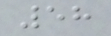58
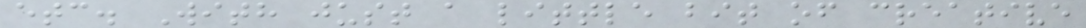etc. With just a little bit of creative
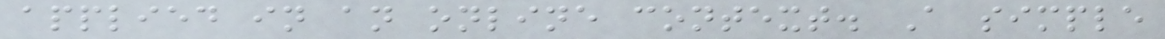applied in an online context. A simple
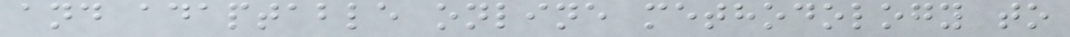and adaptable online methodology to
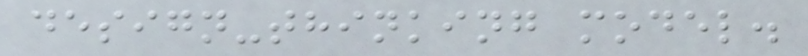design-thinking model.
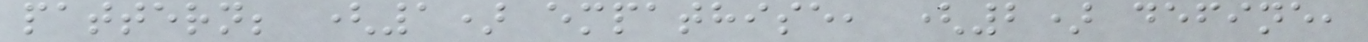pattern; (1) empathise, (2) define,
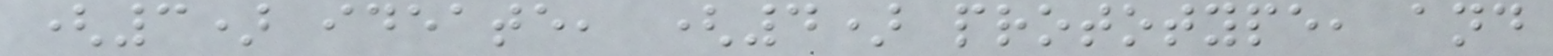(3) ideate, (4) prototype, and
